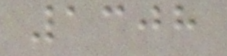1308
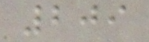209
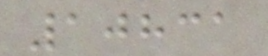10831
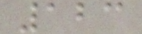123
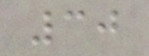30
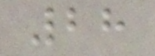28
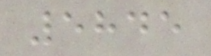5845
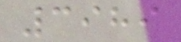3989
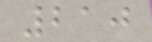210
